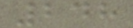248
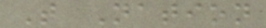T Nation
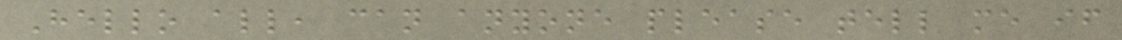Hello all, can anyone please tell me if
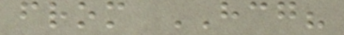from HCG?
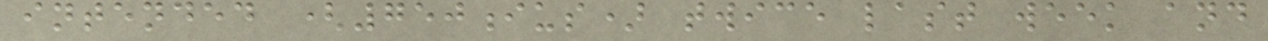intended (750ius) twice last week and
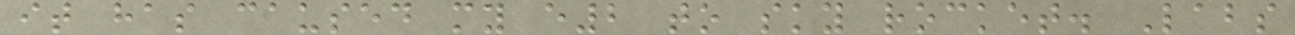it has caused my e2 to sky rocket. Labs
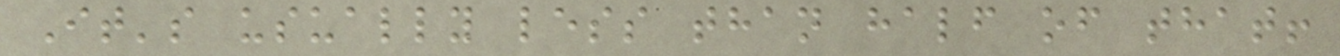It's usually less than half of that!
